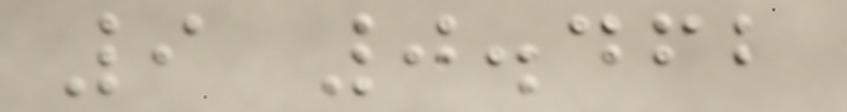9 0.462
